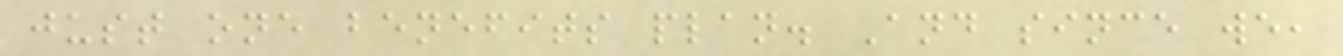just one benefits plan. And since we,
